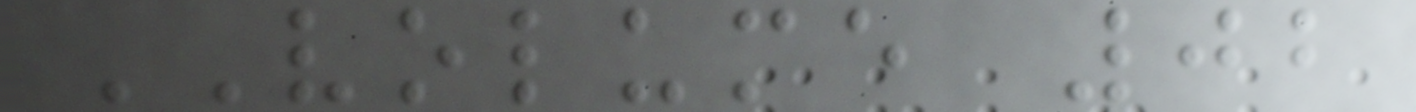VOLUME 02
